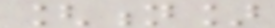[n]
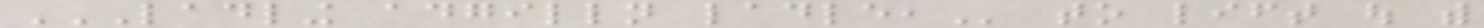LADLING ADGILLN LADLE, to lift out with
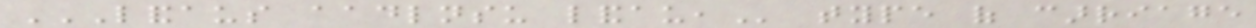LANDAUS AADLNSU LANDAU, type of carriage
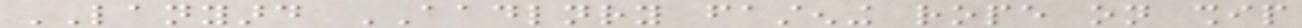LANYARD AADLNRY fastening rope on ship
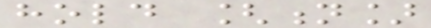hold [n]
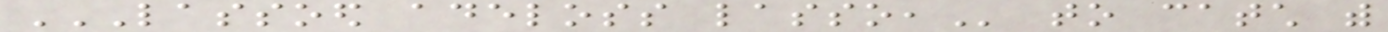LASSOED ADELOSS LASSO, to catch with
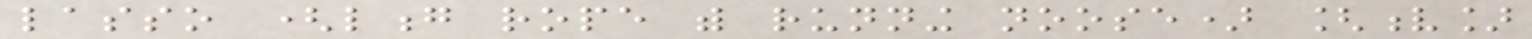lasso (long rope with running noose) [v]
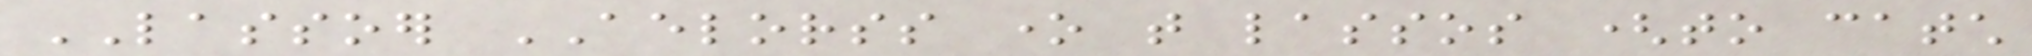LASSOER AELORSS one that lassos (to catch
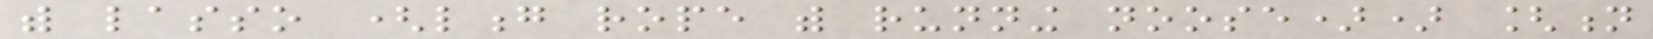with lasso (long rope with running noose)) [n
